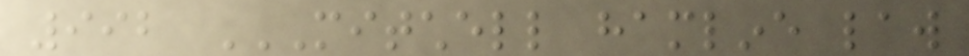992 MITCHELL HAMLINE LAW
